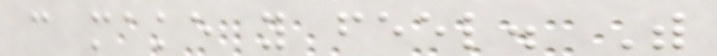can make you feel. With
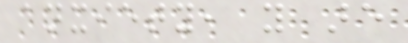anxiety, you are
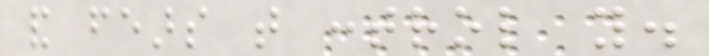and fears that control you.
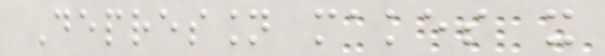Depression makes it
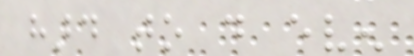hard to do even
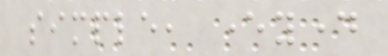simple, everyday
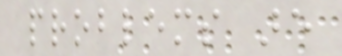problems are
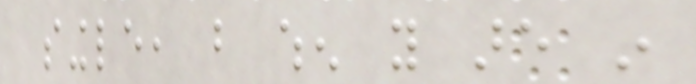single, but when you are in
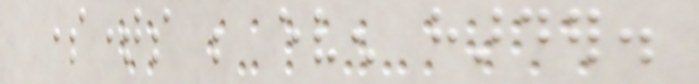sometimes be even harder.
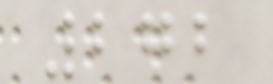272
